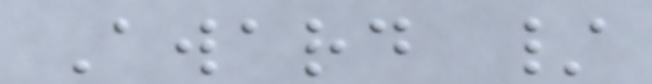Award /
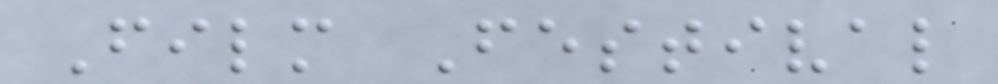Film Festival
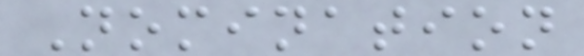Nomination
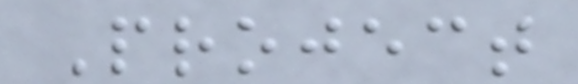Project
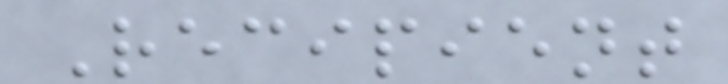Recipient
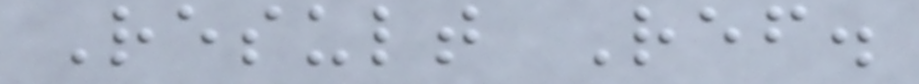Result Ref.
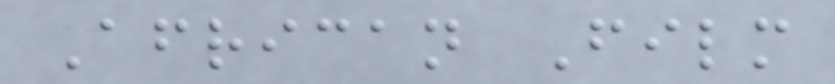African Film
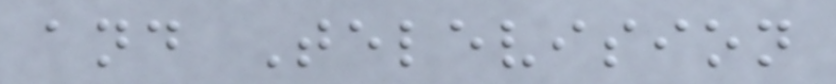and Television
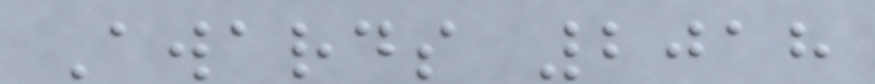Awards 2018
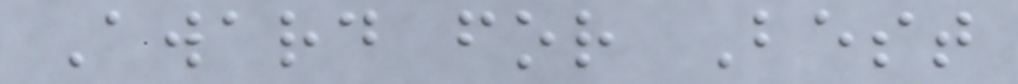Award for Best
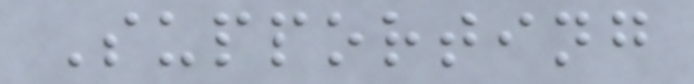Supporting
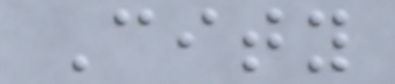City
